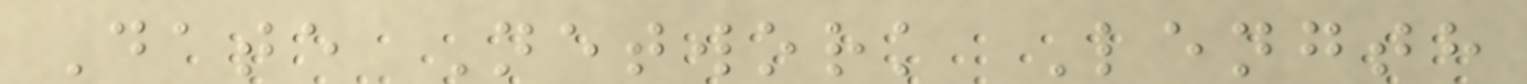Date Network Length
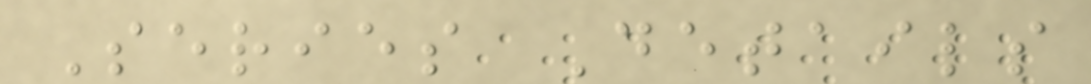Series Details
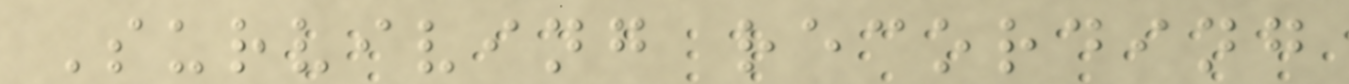Surviving recording
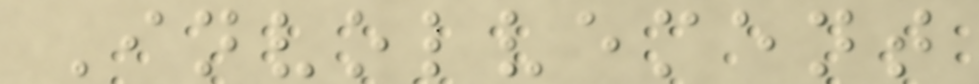Involvement
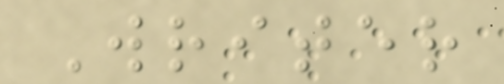Writer
